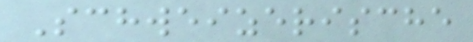Schweizerische
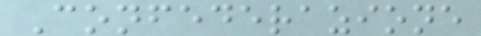Confederazione
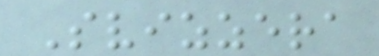Svizzera
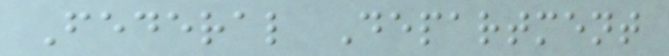Federal Department
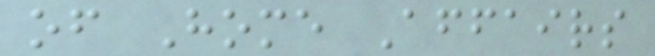of Home Affairs
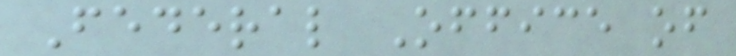Federal Office of
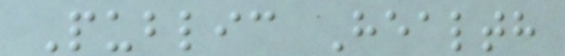Public Health
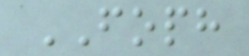FOPH
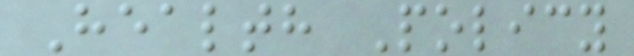Health Policy
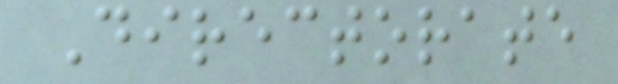Directorate
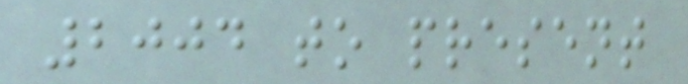2004 to present
